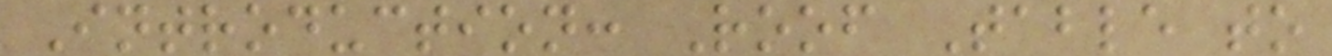Introduction: Roof Table to
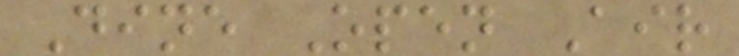Dine Open Air
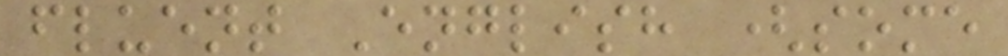fluent English (some
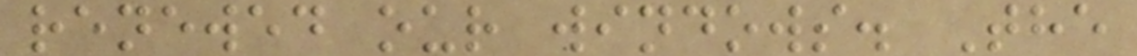renewed our windows. The
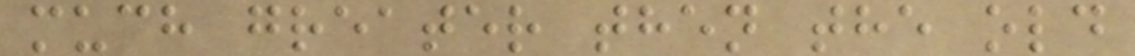much greater then the old
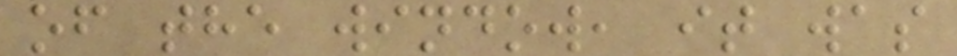of the window, it was
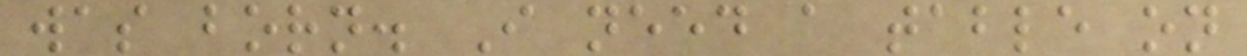was born. I need a table on
